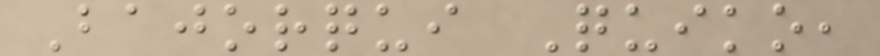Bajorqui Quiko,
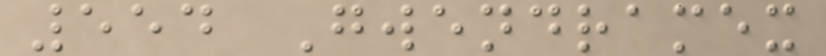554 Gwendramex
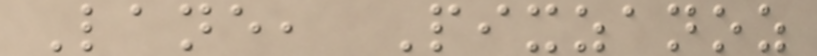Lane, Pixzanoz
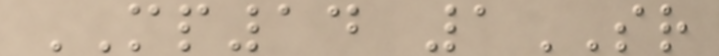MP14 1SR
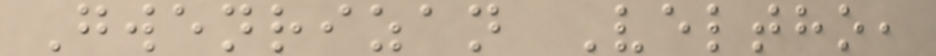Gwenrizan Veltho,
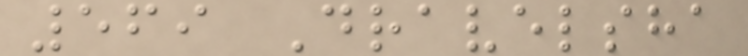569 Dravelsha
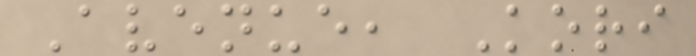Avenue, Kori
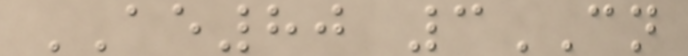AE80 3CN
